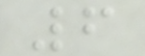6
